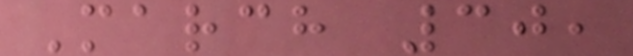March 30,
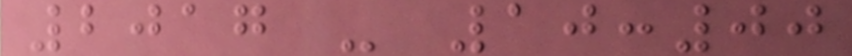2017 - 10:00
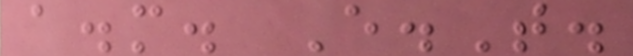a.m. E.T.
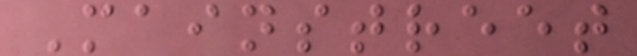Mainstreet
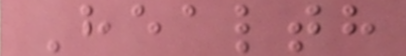Health
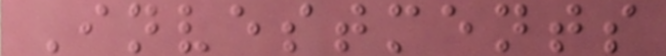Investments
